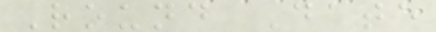Round Date
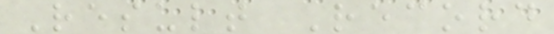Result Record
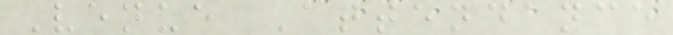Venue Attendance
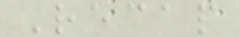Recap
